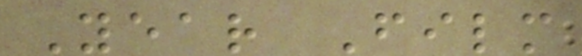Year Film
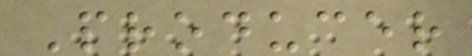Producer
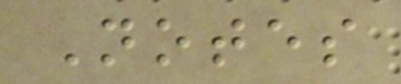Notes
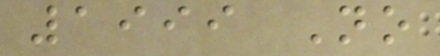1999 No
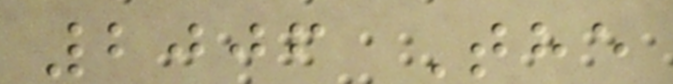2006 The
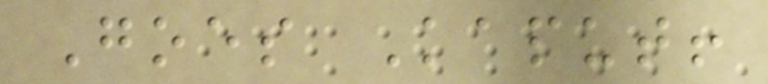Goes Kaput!
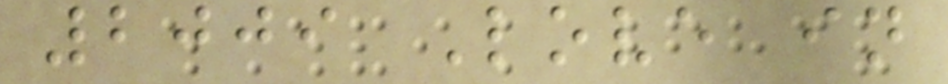2009 Love in
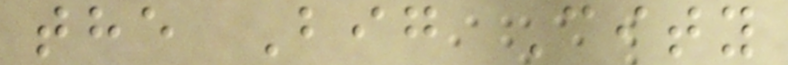the Big City
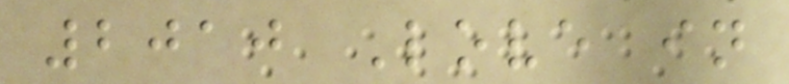2010 Love in
